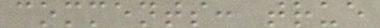comments: true
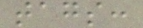tags:
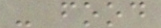- food
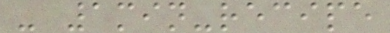- 1min-recipe
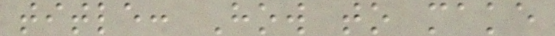title: How to make
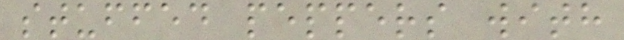stuffed peppers with
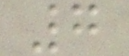7
